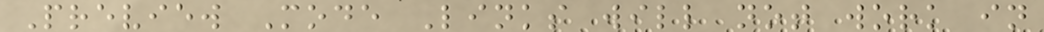Preview Mode Links will not work in
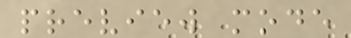preview mode
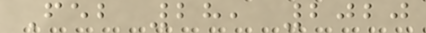Feb 28, 2020
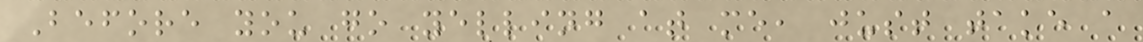Before you go yelling at me, just take a
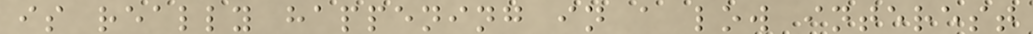is really happening in a low interest
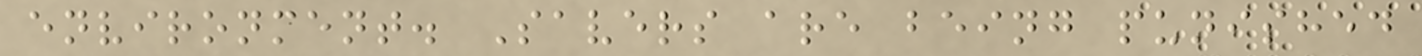environment. Savers are being punished
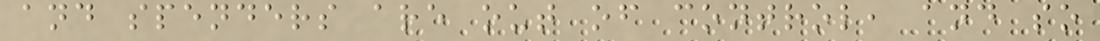and spenders are out of control, and so
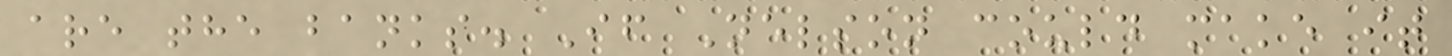are the banks. If Nelson could make it
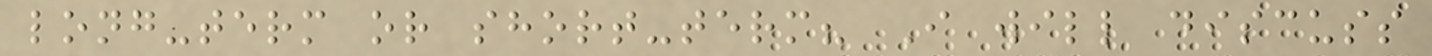long-term or short-term? I will discuss
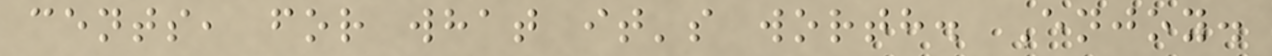cents, for what it's worth. Enjoy.
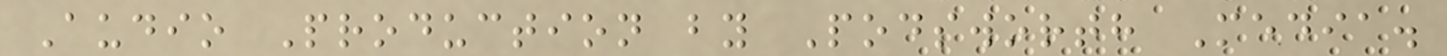Audio Production by Podsworth Media.
